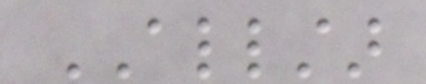ALLSTAR
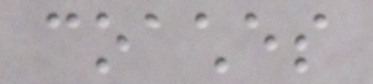coaches
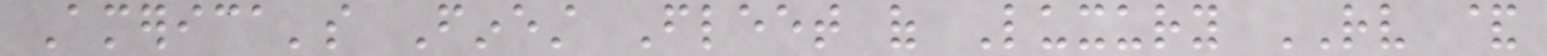America's Finest Fleet of Luxury RV &
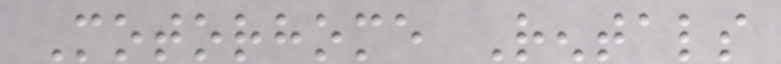Motorhome Rentals
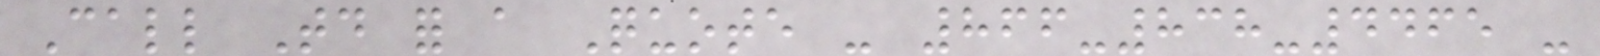Call Today for a Quote - 866-838-4465 -
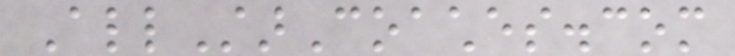AllStarCoaches.com
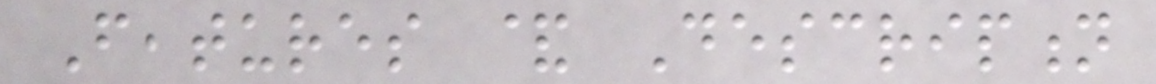Features & Description
